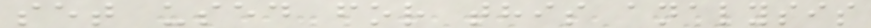set used for this analysis
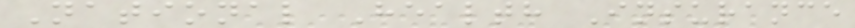National Health Insurance
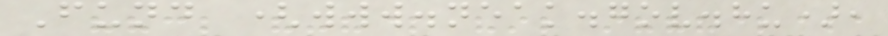Fund (www.neak.gov.hu),
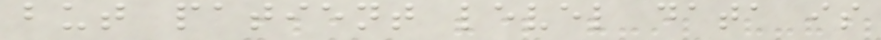but patient level data is
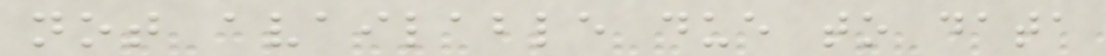not available due to data
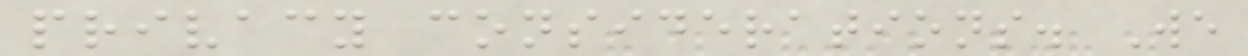privacy considerations. We
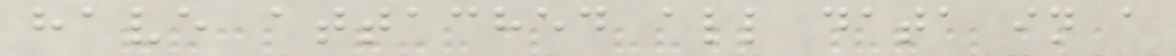have attached all data in a
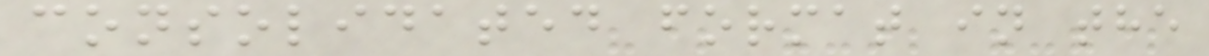consolidated format in the
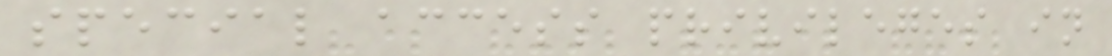special access privileges in
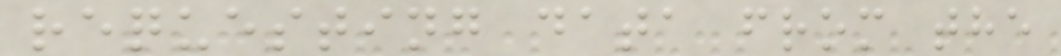requesting data from the
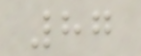87
